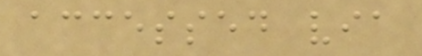accessed via
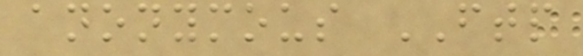anonymous FTP
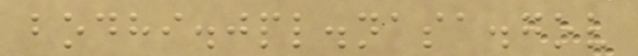bodhi.jpl.nasa.gov
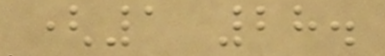(1 28.
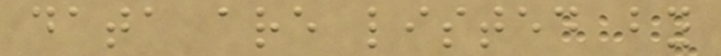data are listed by
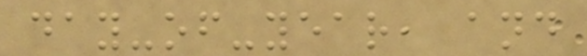day-of-year, and
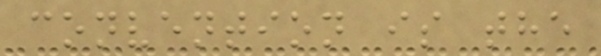convention is the
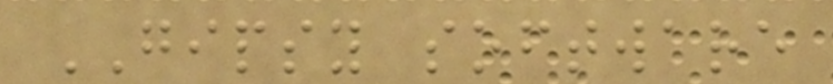GIPSY software
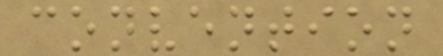convention
